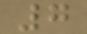7
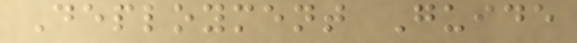Deployment Guide
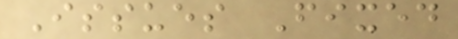Issues Fixed
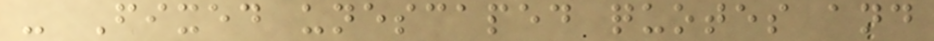- Fixed unescaped quotes and
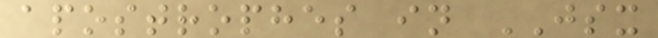apostrophes in JSX
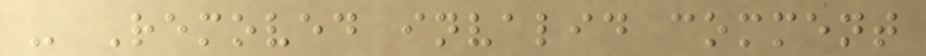- Removed invalid comment
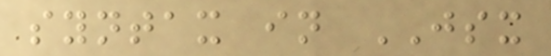syntax in JSX
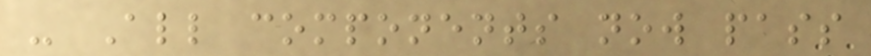- All components now pass
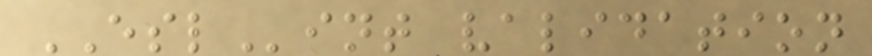ESLint validation
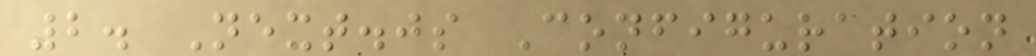2. Next.js Configuration
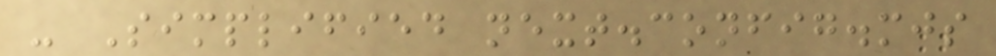- Simplified next.config.mjs
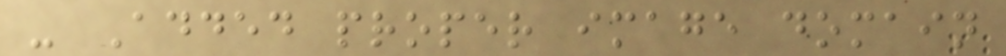- Added proper image domain
